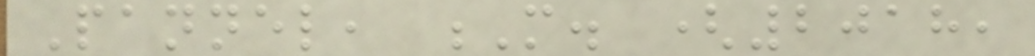Pannel, M. (2018,
